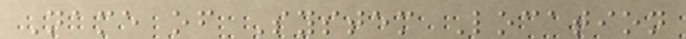Name of System Location
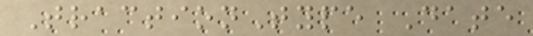TractionType Date
